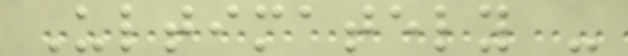Ultimately -
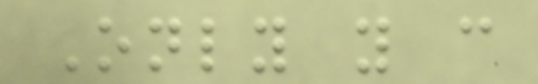Only you can
